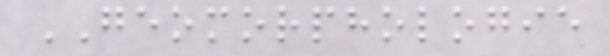GEOMORPHOLOGIE
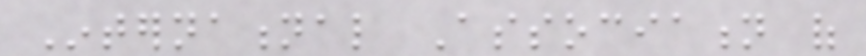International Association of
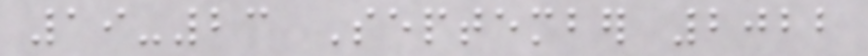19-23 September 2022
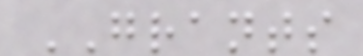GRANTS
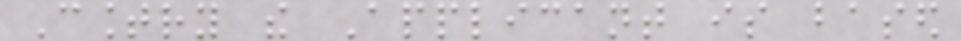Country the Applicant is based
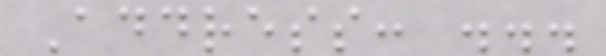Address: ...
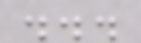...
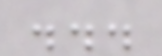...
